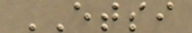ETSI
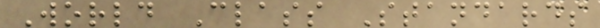World Class Standards
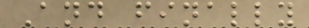And finally
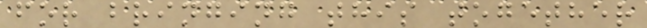for bringing this together
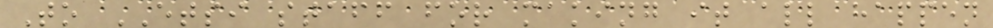To ETSI staff for making it all happen
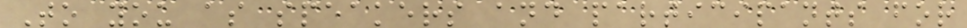To you as speakers and participants for
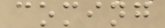coming
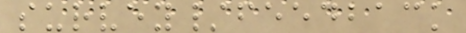survey/feedback
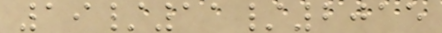19/11/2015
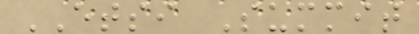ETSI Summit
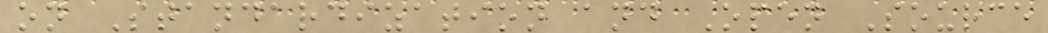on Standardization and Open Source
